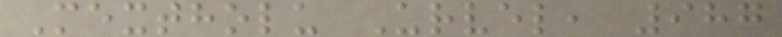Mextholu Urvel, 987
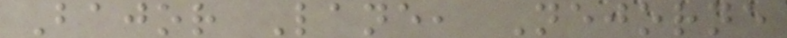Bajor Lane, Nejorne
